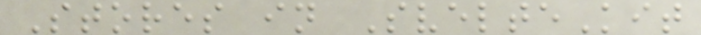Stores in SvelteKit
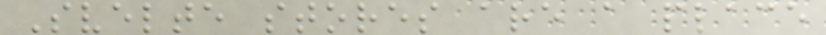Svelte stores are a place
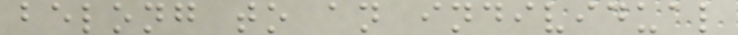belong to an individual
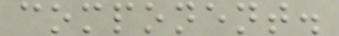component.
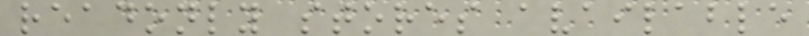readonly stores available
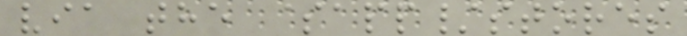via the $app/stores
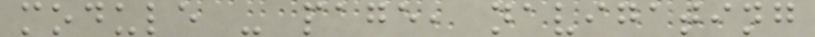module - page, navigating
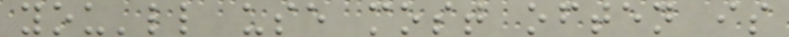you'll use most often is
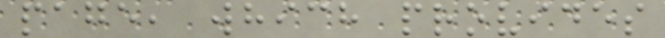page, which provides
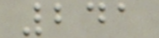241
